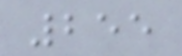255
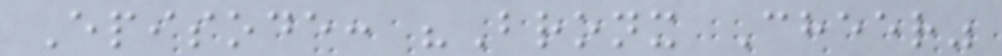Episode: "Bronx Cheer"
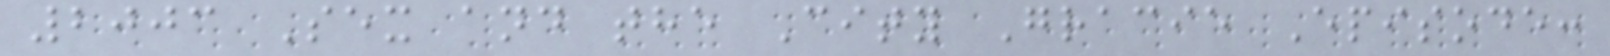2003 Sex and the City Gracie Episode:
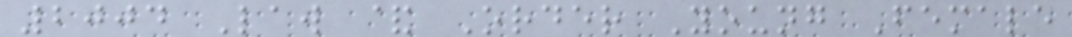2004 Law & Order Young Female
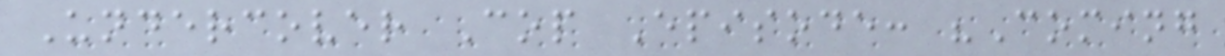Undercover Cop Episode: "Coming
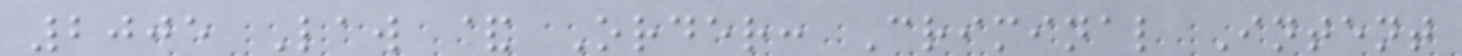2005 Law & Order: Criminal Intent
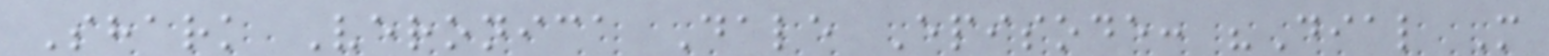Shark Veronica Dale Episode: "Dial M
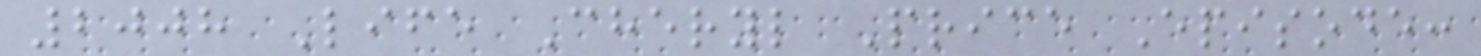2008 Life Cheryl Price Episode:
